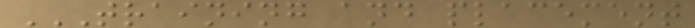TRAINING AND PLACEMENT
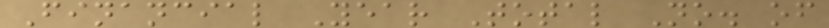Financial Year Total No. of
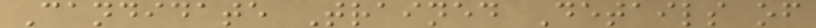Candidate Trained Details of
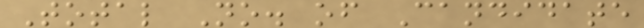Total No. of Candidate
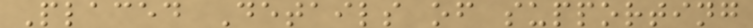Placed Details of supporting
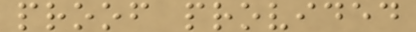proof provided
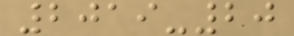2019-20
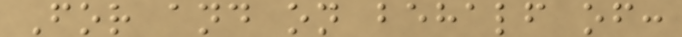For and on behalf of:
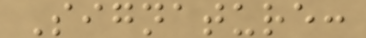Signature:
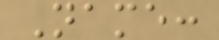Name:
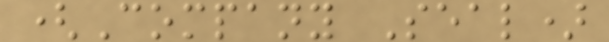(Company Seal)
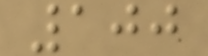100
